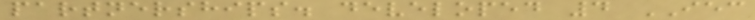partnerships. developed 4 IEC
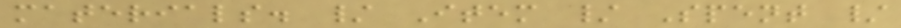materials. / Item / Spent /
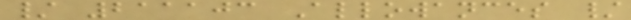/ 211103 Allowances /
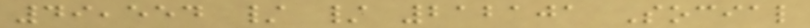49,554 / / 212101 Social
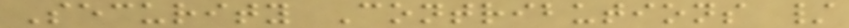Security Contributions /
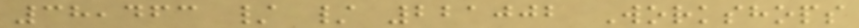38,463 / / 221002 Workshops
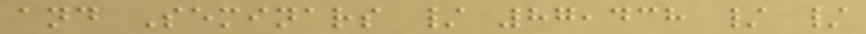and Seminars / 87,438 / /
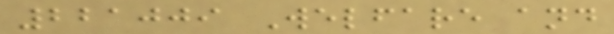221009 Welfare and
